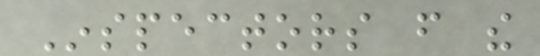Inspectors from the
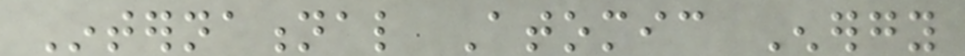International Atomic Energy
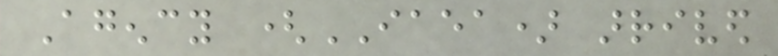Agency (IAEA) arrived
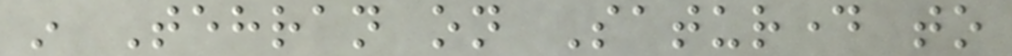in Tehran on Saturday to
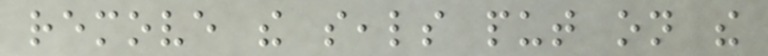remove the seals put on the
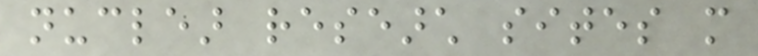nuclear research sites more
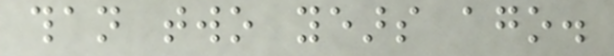than two years ago.
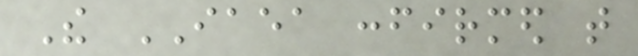The IAEA confirmed that
